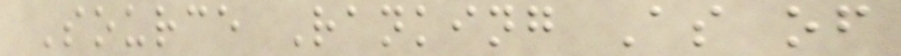Source Ranking As of
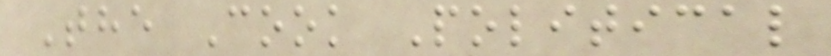The Cook Political
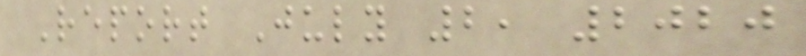Report July 2, 2020
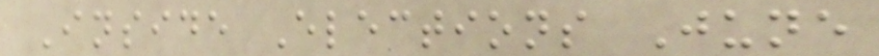Inside Elections June
